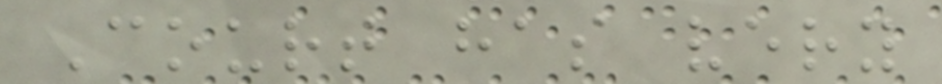Court has very
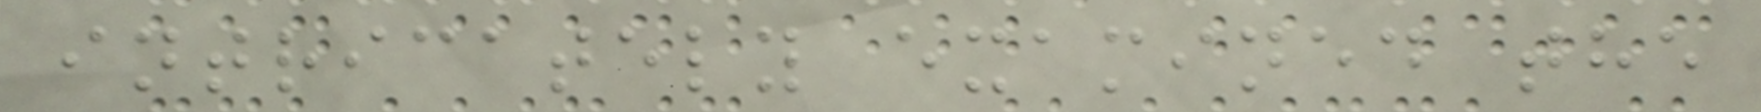intricately examined the
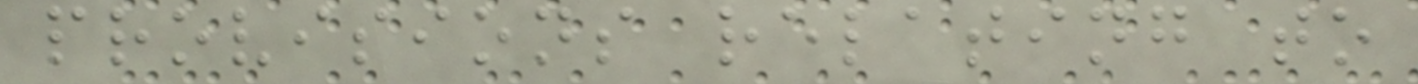provisions relating to
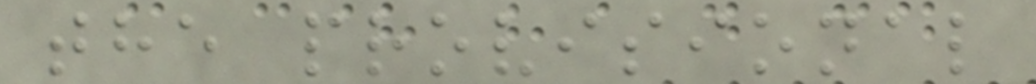the provisional
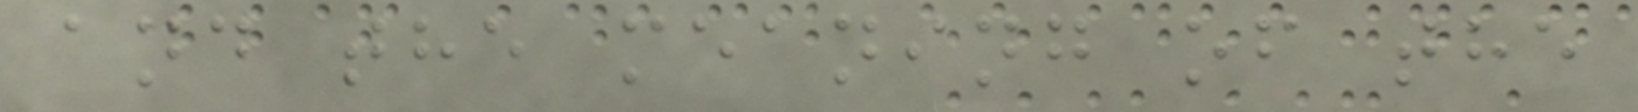and the meaning of the
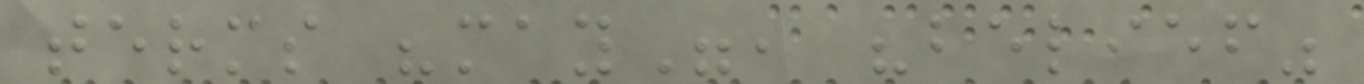terms "may", "belief"
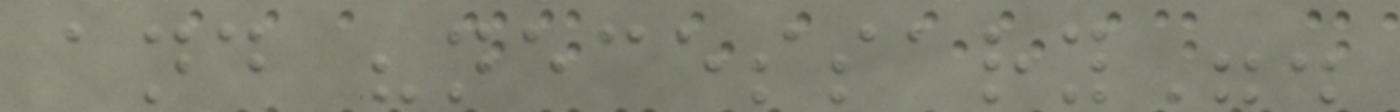and "necessary".
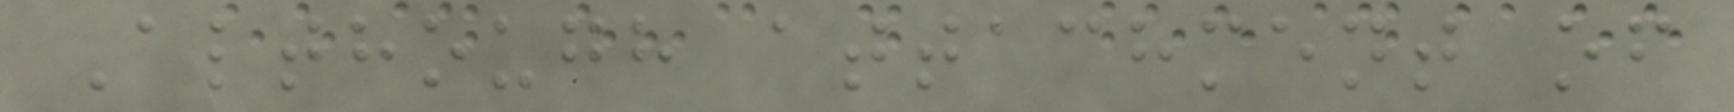Although attachment of
